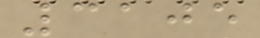3105
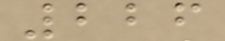226
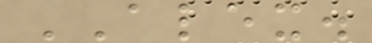ALEX.
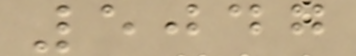5047
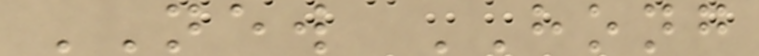NEW HONG
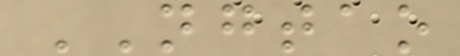NGTAO
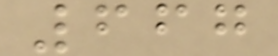667
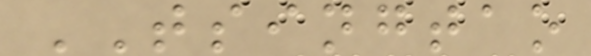TSINGTAO
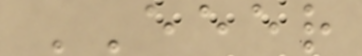EEER
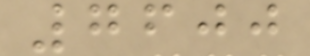7600
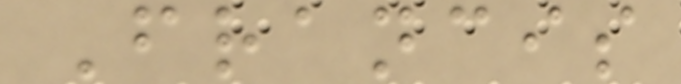Francis
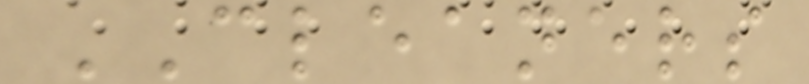CLEANERS
